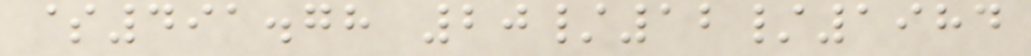$491.78 20/12/1984
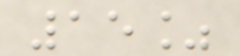15%
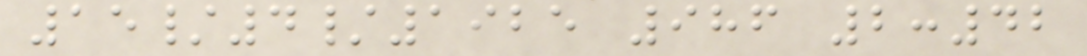15/4/1925 986 2:42
